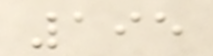195
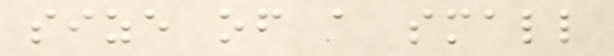size of a small
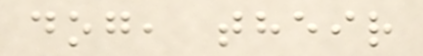dog, their
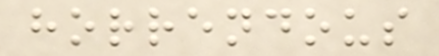horrendous
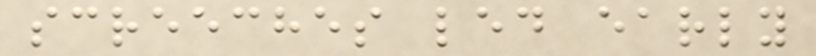screeches led early
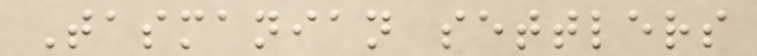Tasmanian settlers
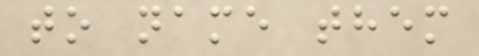to name them
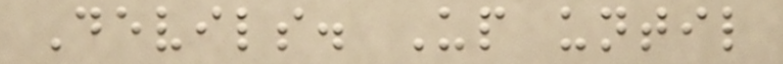Devils. Up until
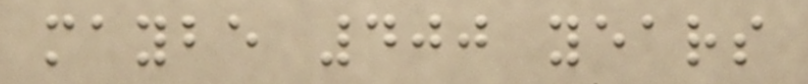maybe 400 years
